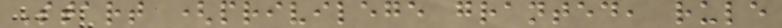Start (privilege granted, rule
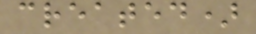created)
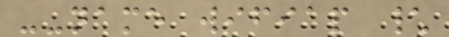--name wifiap \
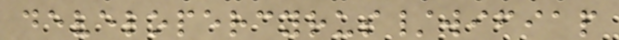developercyrus/wifiap
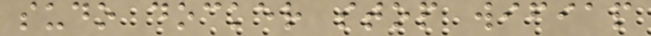sudo docker stop wifiap
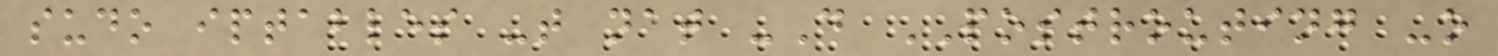sudo iptables -t nat -D POSTROUTING -o
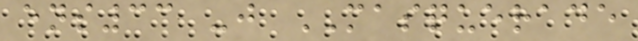ens33 -j MASQUERADE
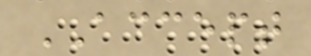ACCEPT
